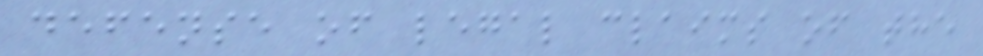defense of legal claims of the
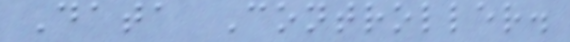Data Controller.
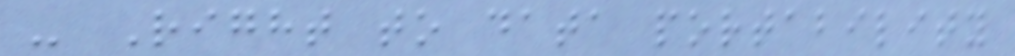- Right to data portability
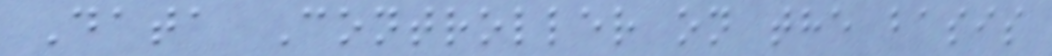Data Controller on the basis
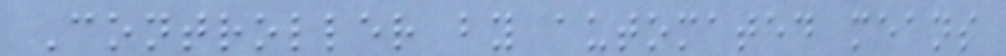Controller by automated means
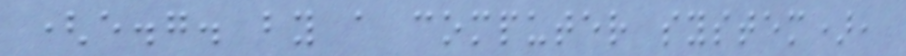(e.g. by a computer system),
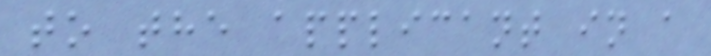to the applicant in a
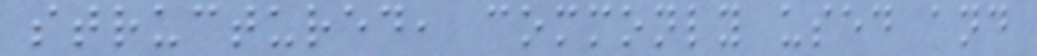structured, commonly used and
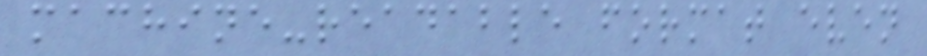machine-readable format even
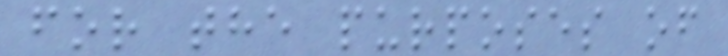for the purposes of
